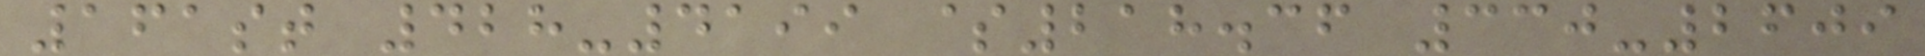161st 428-4199 $218.36 330-2609
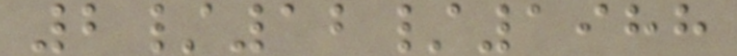2/12/1988
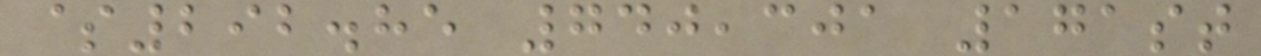$292.85 740,301 171st
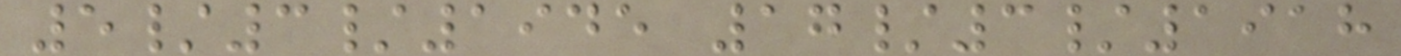5/3/1945 17/3/1918
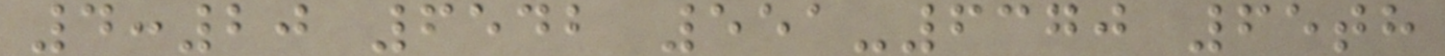4:20 6542 551-6370 65th
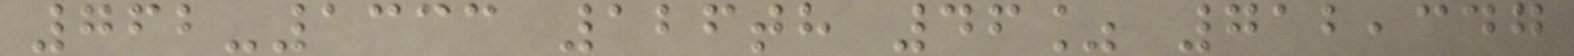762-1333 126th 46% 712,347
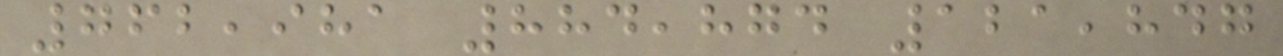762,981 884,874 121,847
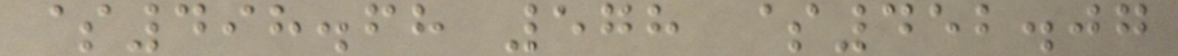$498.68 578 $452.07
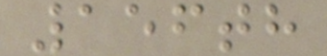156th
